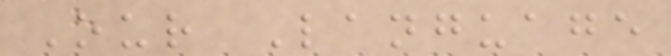Our Language
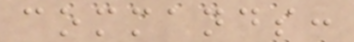commands:
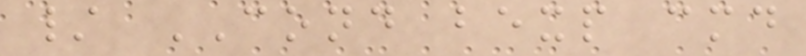/ COND bexp cmd
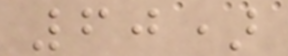60)
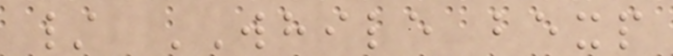/ WHILE bexp
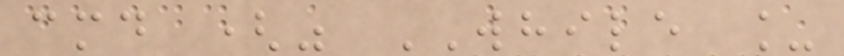cmd (" WHILE _
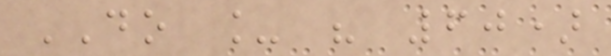DO _ " 60)
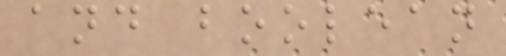and boolean
